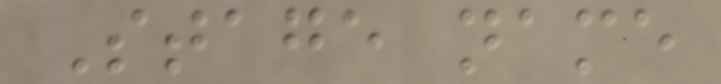Stage name
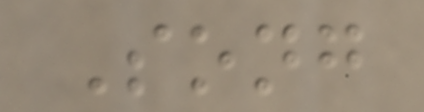Song
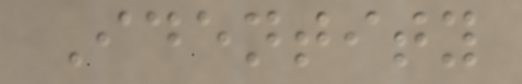Identity
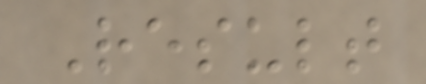Result
